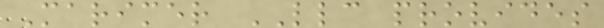Marimer LLC provides
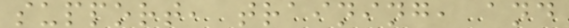support, training, and
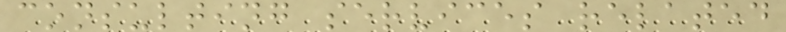consulting services related
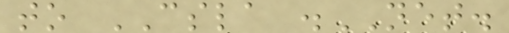to CSLA .NET.
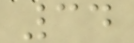34
